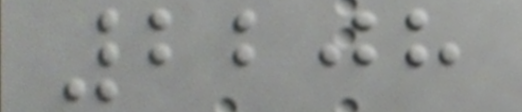2208
